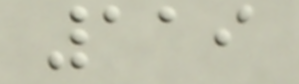119
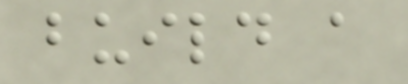build a
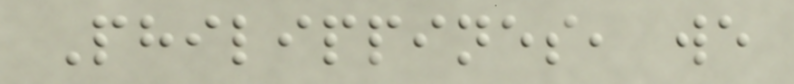Philippines, we
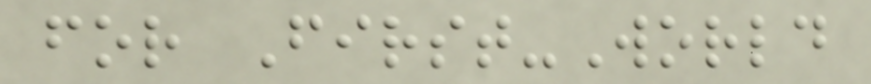for First-World
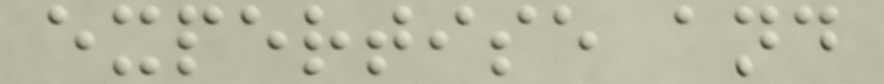expertise and
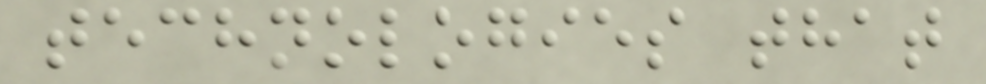technologies that
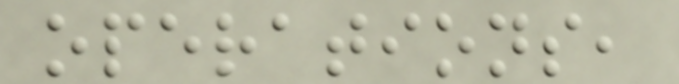operations,
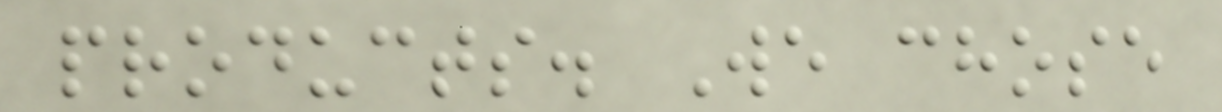products. We chose
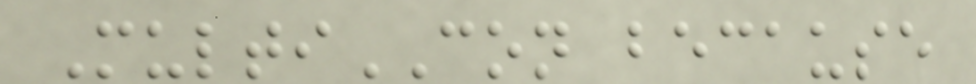MultiCON because
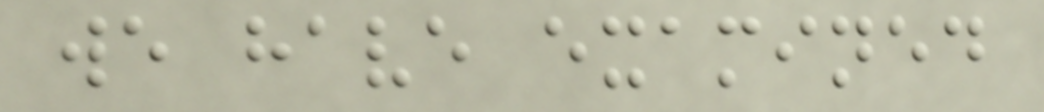we have examined
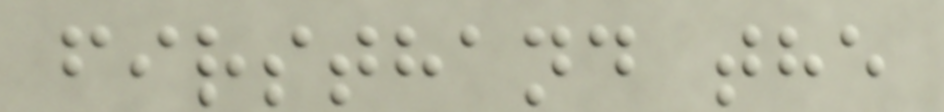firsthand the
